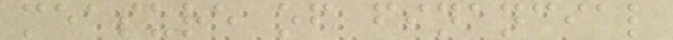measure of financial
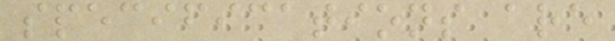specifications are
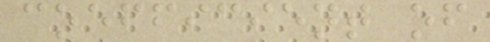coefficient of
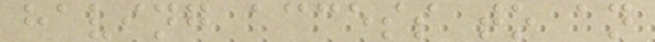having access to an
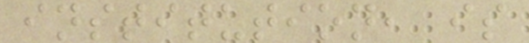institution, is
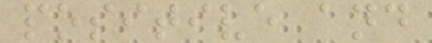positive and
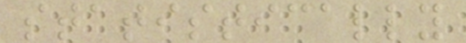statistically
